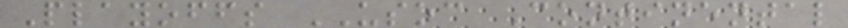Playoffs USOC Continental
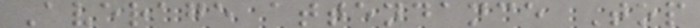Average attendance Top
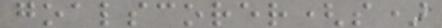goalscorer(s)
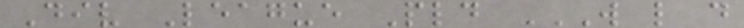Div League Pld W L D
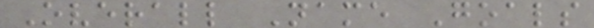Overall Name Goals
